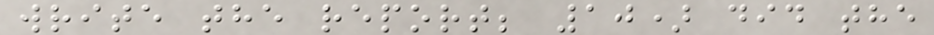write the report; 10) did the
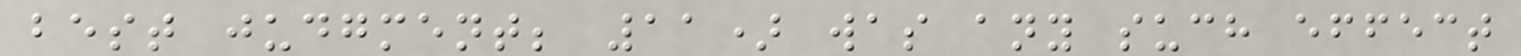best judgment; 11) was any such effect
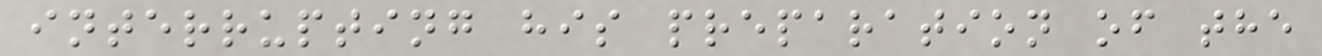interrupting his preparation of the
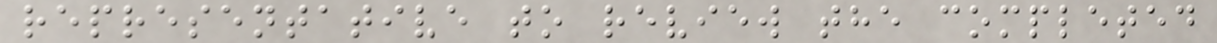representative to review the completed
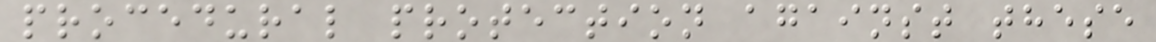procedural protection against these
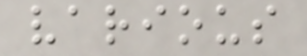various
